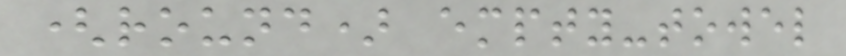(round) empty-towel
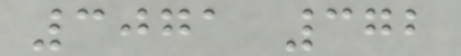3071 372
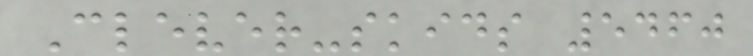Clever-skids 5460
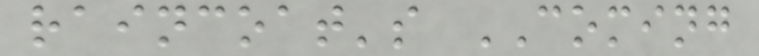raincoat's COMING
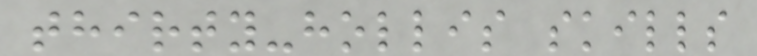thirty-hollis skills
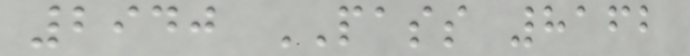2940 PASS 8162
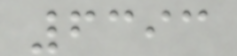6393
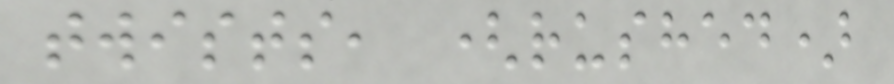twists, (rushed)
